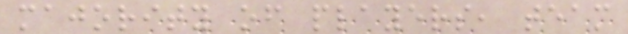majority of players, team
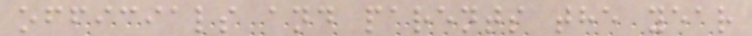officials and parents the year
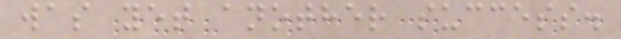was yet another success.
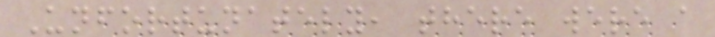Unfortunately, there were a
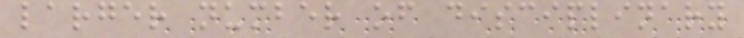larger number of disciplinary
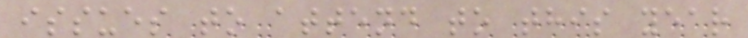issues to attend to this year
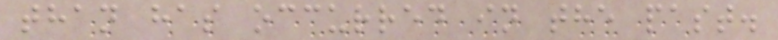than has occurred in the past.
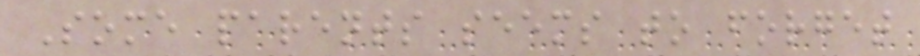Some parents seems to forget
